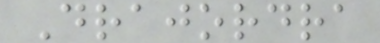Drajordra
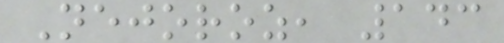Nejoroz, 143
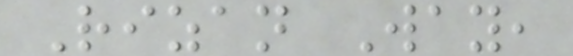Rizan Way,
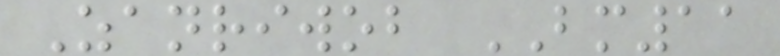Zanriwob BM11
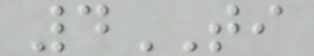4TI
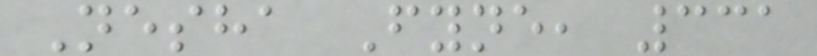Nesha Fyne, 331
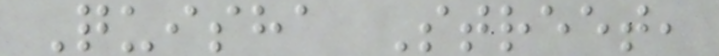Quisha Street,
